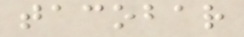tacobar
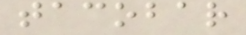tacobar
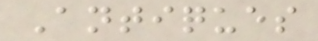Antiques
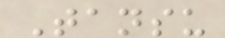Tansu
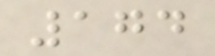174
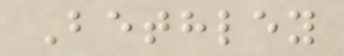Bethley
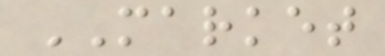MARKET
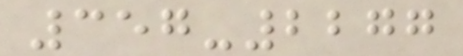357-2277
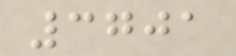3701
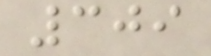309
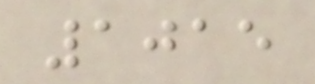1015
